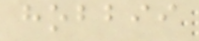hobbii
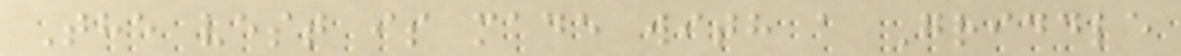The vest is made with a Griddle
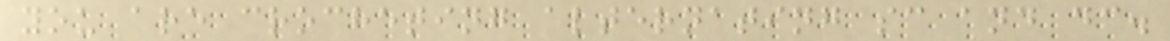you are crocheting alternating sc and dc.
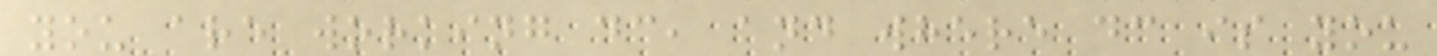you are working dc, and where dc is you
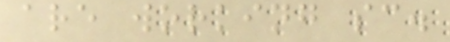are working sc.
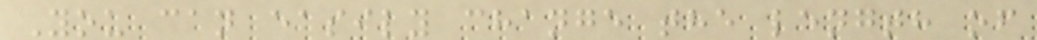You can easily change the length of
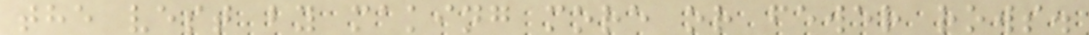the vest by making more or fewer rows.
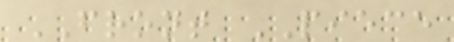FRONT PIECE
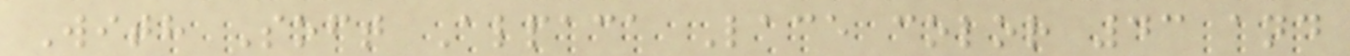With Soft Alpaca Lace color 43 and
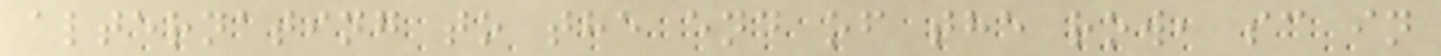alternating to the end of the row, sc in
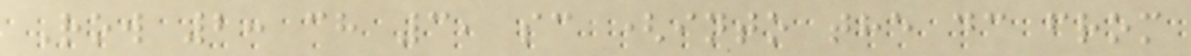Row 2: ch 3, sc (into the dc from
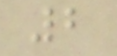2
